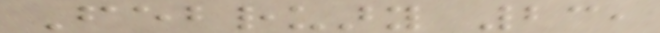February 23,
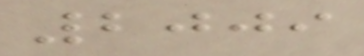2009
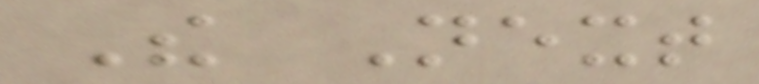The Next
